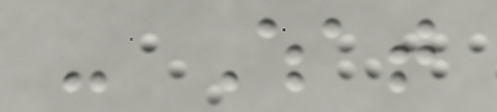- What
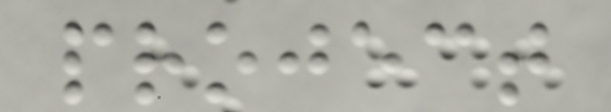project
